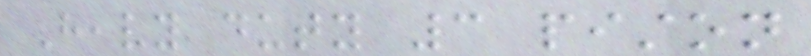Heavy duty 3 piston
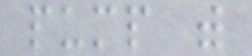pump with
